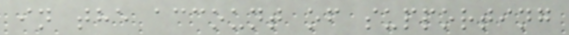in the account of supporting
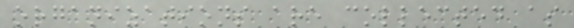organizations are collected as
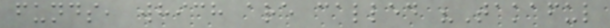funds, which are called "Takaful
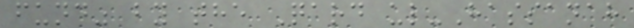fund" by the Qard ul-Hassanah
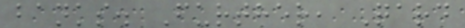banks. Further, Qard
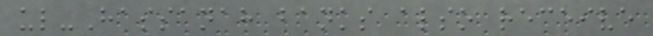ul-Hassanah banks also receive
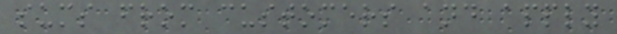sums from customers and apply
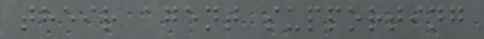their agent supporting
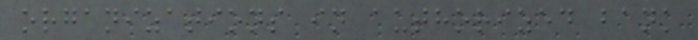organizations in authorized bank
